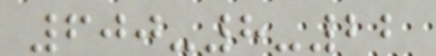600-8-22
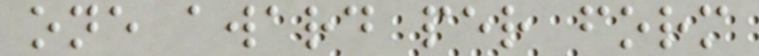one award per form
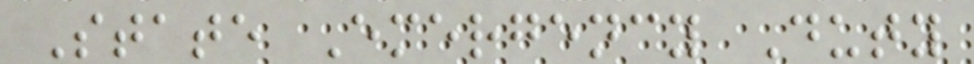State Emergency Duty
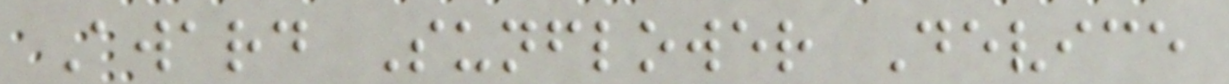Award Sunflower Device
